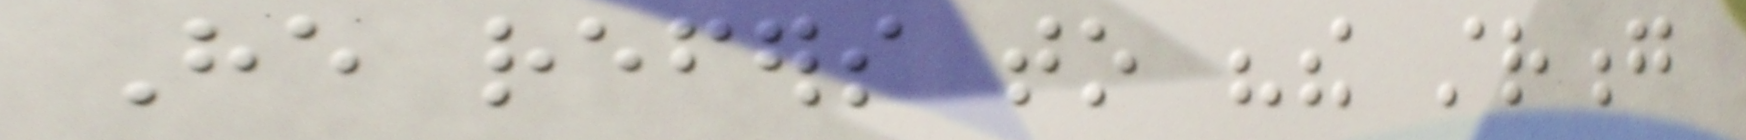He refers to "the strong
